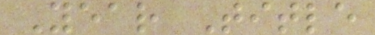Year Title
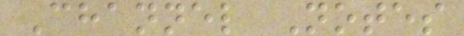Channel Notes
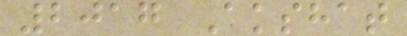2017 Akshat
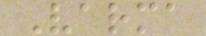Varma
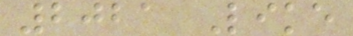2021 Like
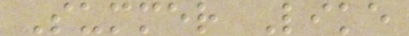Summer Like
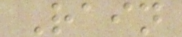Rain
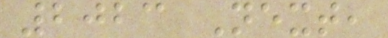2023 Next,
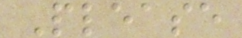Please
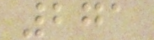271
